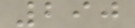290
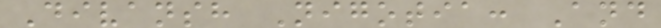Divansh Nigotia: And
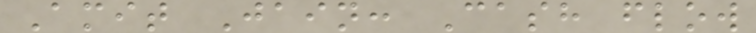Amit Jain: Cash flow
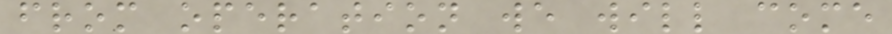from operation we will come
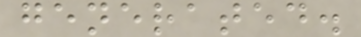generated.
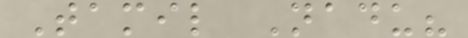Tamil Nadu?
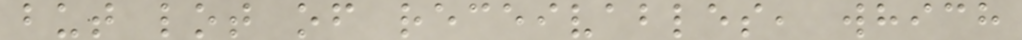but lot of receivables, which
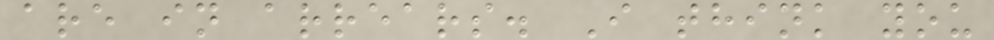are in arrears. I think you
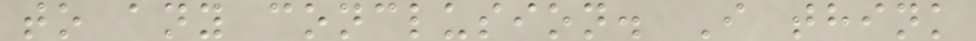to any conclusion. I think
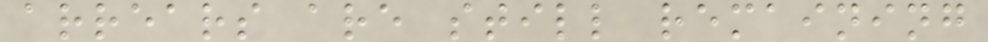arrears are still remaining
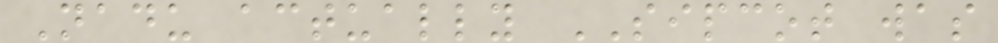Nadu actually SIPCOT was
